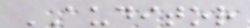AUDITOR
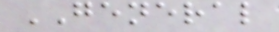GENERAL
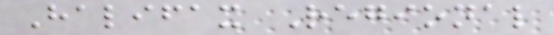Halifax Regional
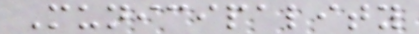Municipality
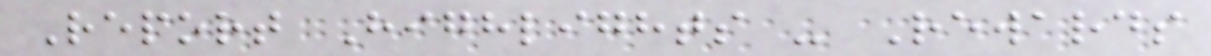Report Highlights - Rewards
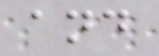and
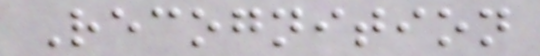Recognition
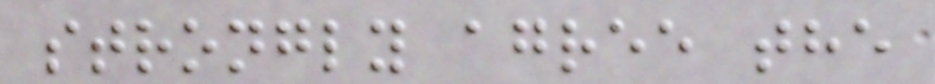strongly agree the
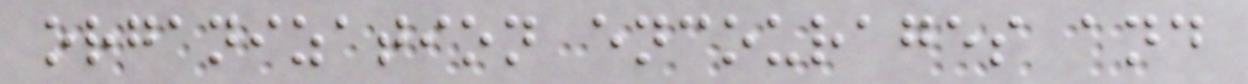organization encourages and
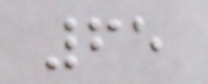65
